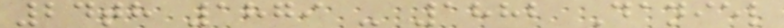24th 1879 - 1882 Daniel
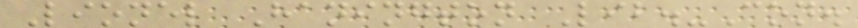Lionel Hanington Lib.-Con.
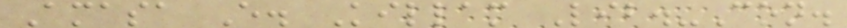Amasa E. Killam Lib.-Con.
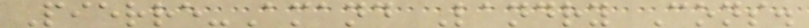Pierre-Amand Landry Cons.
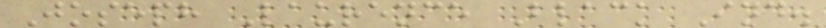Joseph Laurence Black Ind.
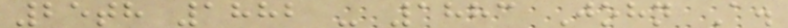25th 1882 - 1883 John A.
